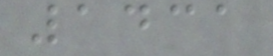1431
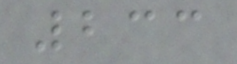233
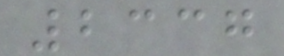2337
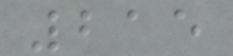215
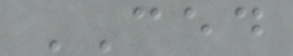CED
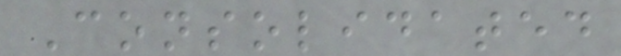Consolidated
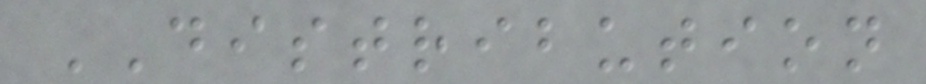DISTRIBUTION
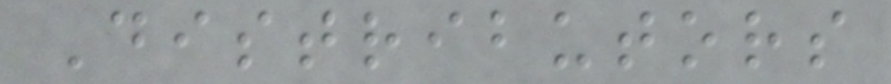Distributors
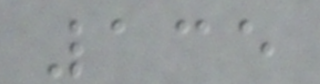135
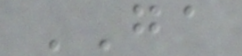GA
